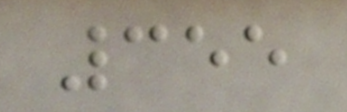355
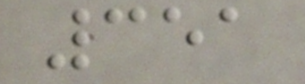351
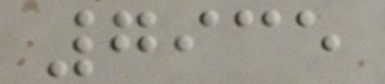7935
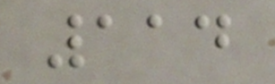114
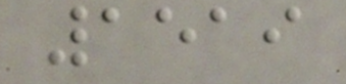1519
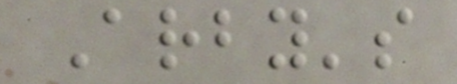Arby's
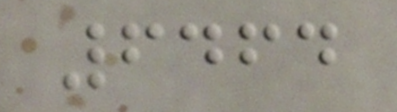6464
